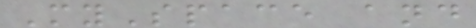MySpace and
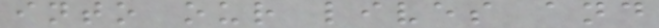into our lives and
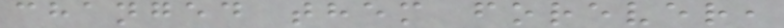changed them forever,
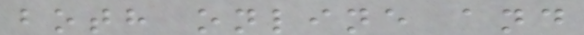both online and
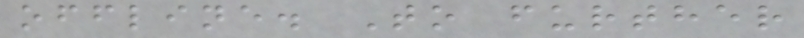offline. To further
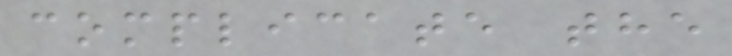complicate the
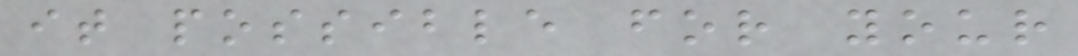it possible for your
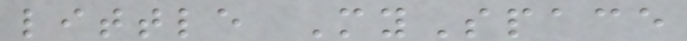little MySpace
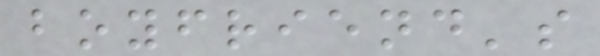boyfriend's
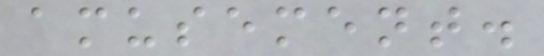amusement.
